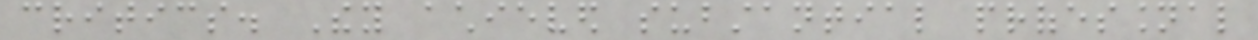critics. They achieved substantial professional
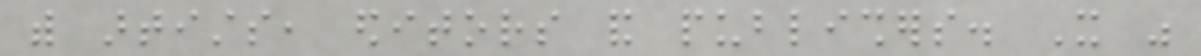with artists, editors and publishers. It was
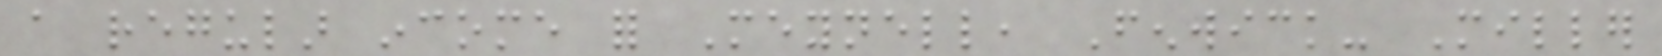a regular income for Meynell, Fenwick- Miller
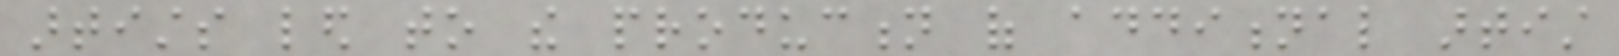artists led to the production of additional artist
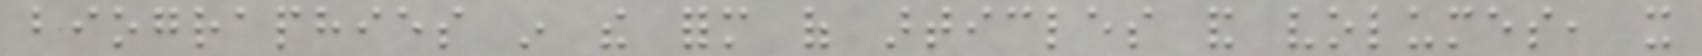biographies in the form of articles and volumes, it
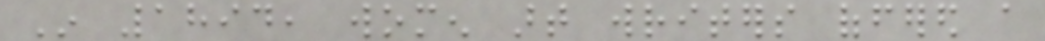In 1894, women art writers offered a
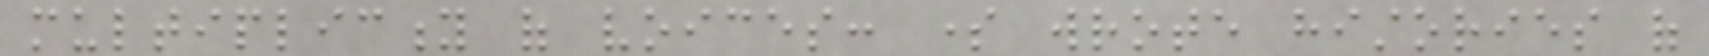multiplicity of voices: some wrote histories of
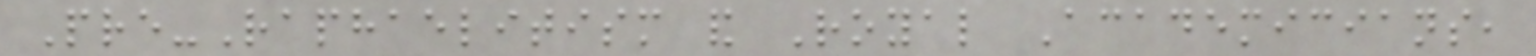Pre-Raphaelitism and Royal Academicians,
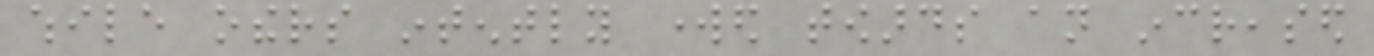while others intently worked towards an increased
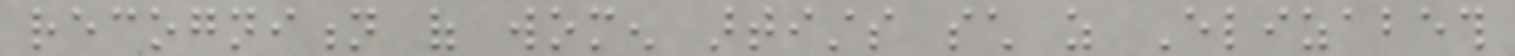recognition of women artists such as Elizabeth
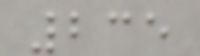235
